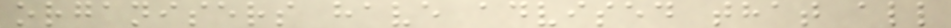organisers have advised that all
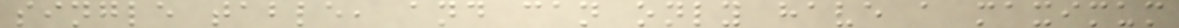single table, and can only have a maximum
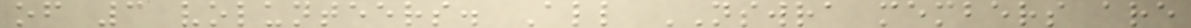of 3 volunteers. All NSWRA members are
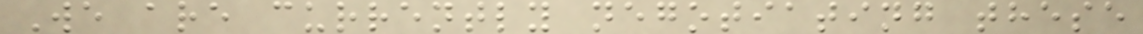We are currently negotiating these
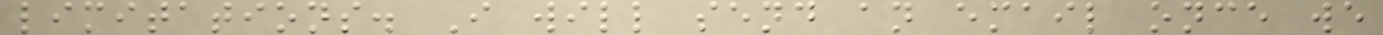limitations. I will send an email once we
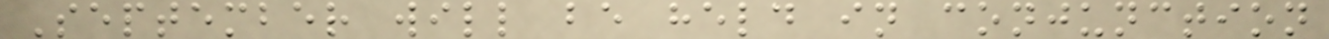September will be held in conjunction
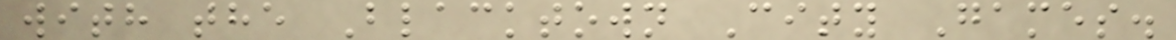with the Blacktown City Games.
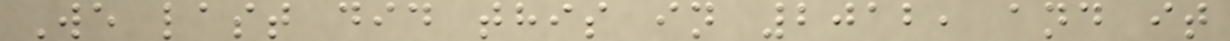We last did this in 2012, and it
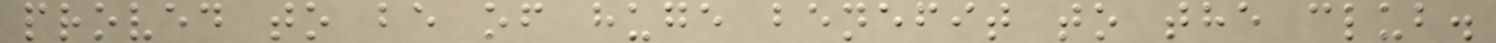proved to be of huge benefit to the club.
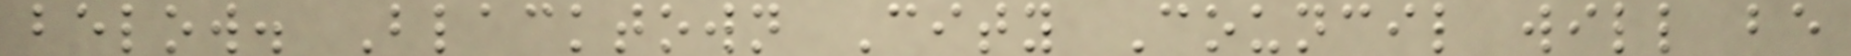below. Blacktown City Council will be
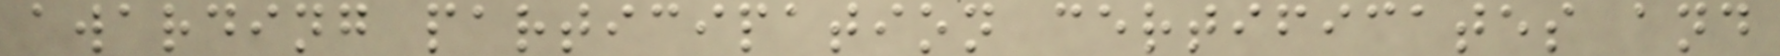awarding participation certificates and
